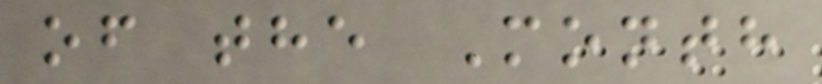of the Month
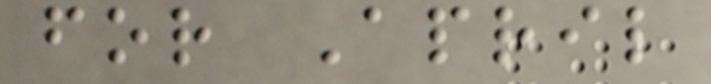for April
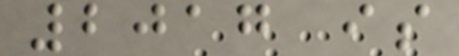2017 is
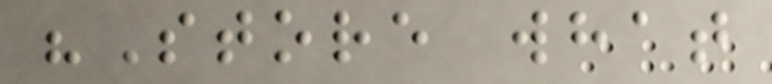"Store what
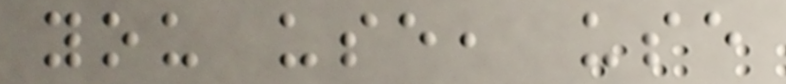you use, use
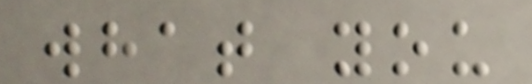what you
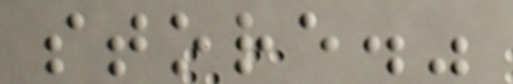store."
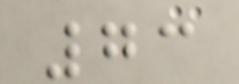73
